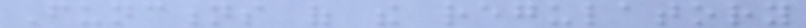Functions of the regulatory
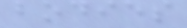bodies
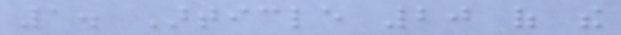1. Article 20 of the
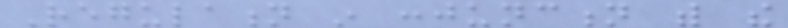Regulation in conjunction with the
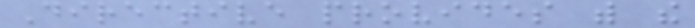Directive provides with the
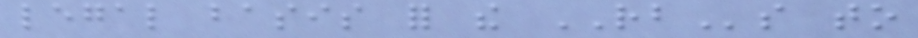legal basis for the RBs to
